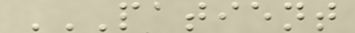PATIENT
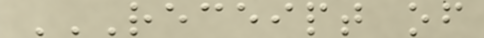RECEIPT OF
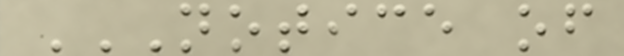NOTICE OF
